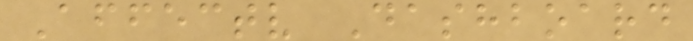Affectv Dashboard
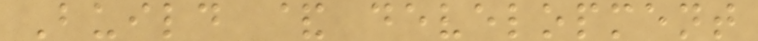Build & development
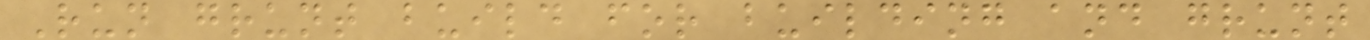Run grunt build for building and grunt
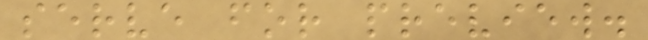serve for preview.
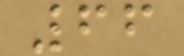66
